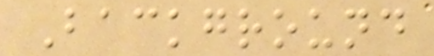Background
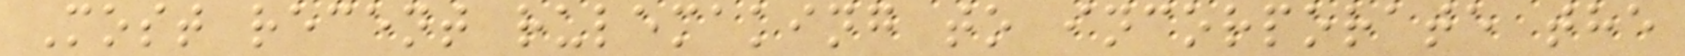Most recent rulemaking to incorporate the
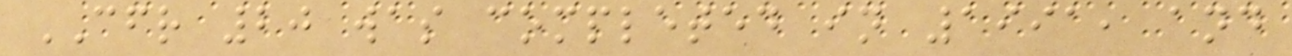CFR 20 was completed in 1991, and
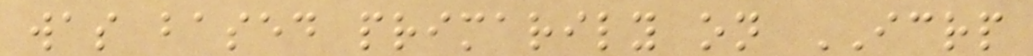was based primarily on ICRP
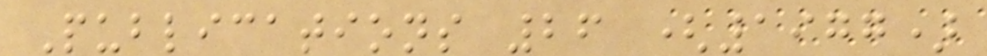Publications 26 (1977)
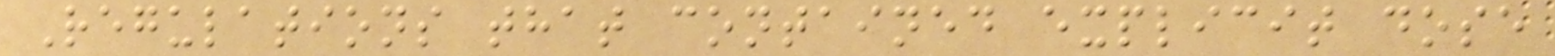Regulations that contained explicit dose
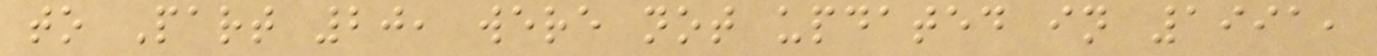to Part 20, were not updated in 1991,
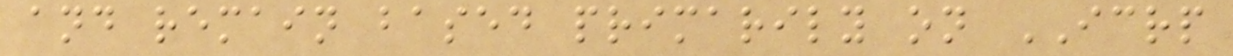and remain based primarily on ICRP
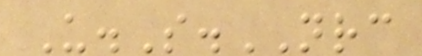U.S.NRC
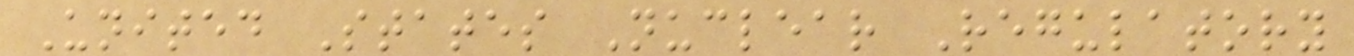United States Nuclear Regulatory
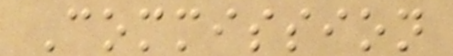Commission
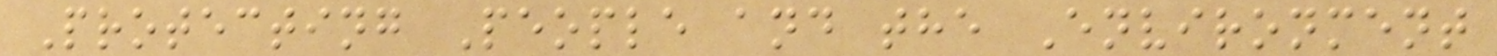Protecting People and the Environment
